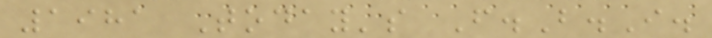1981 Today's F.B.I.
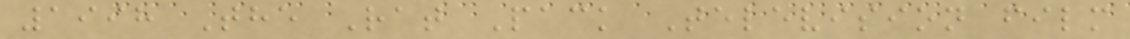1998 The Rat Pack Television film
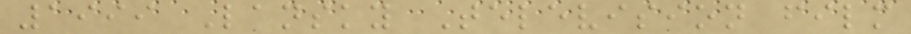1999 Lansky Television film
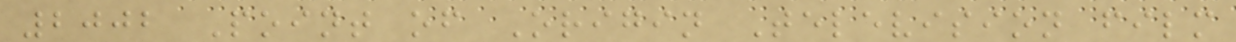2002 Point of Origin Television film
